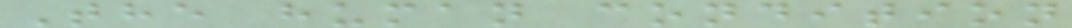The human condition
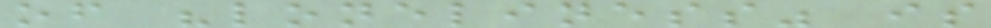of "loneliness" is
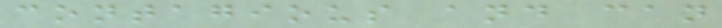contagious and can
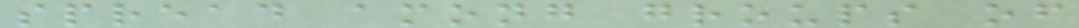spread among groups of
